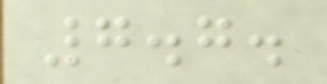7.7.
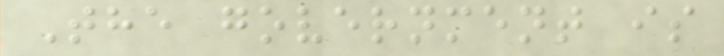The government is
